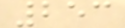253
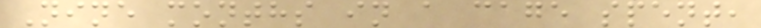Nine months in a cage spent,
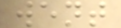went
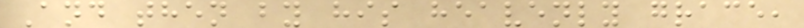And then by his heavenly grace,
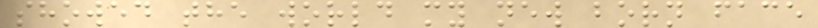showed the world my new born face
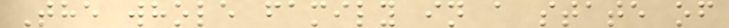The whole family in a state of
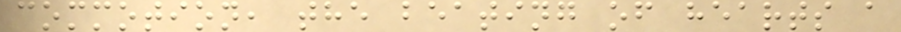commotion, the beating of hearts a
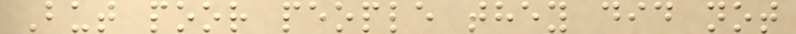But poor people they did not
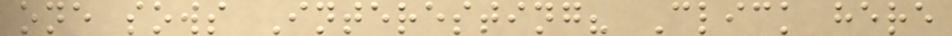one sows Interesting? Click here
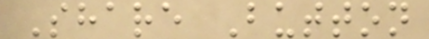Share Button
